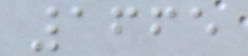1665
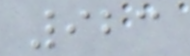923
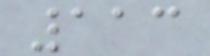113
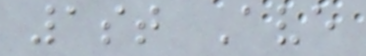1st Ave
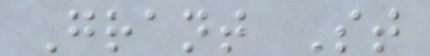Grant St
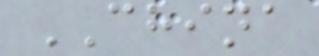CHINA
